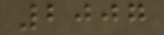2007
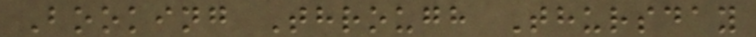Booking Through Thursday
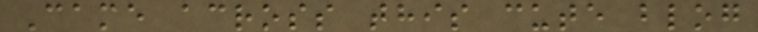Came across this cute blog
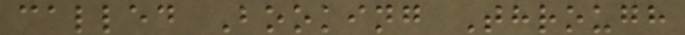called Booking Through
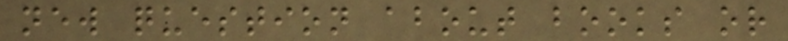new question about books or
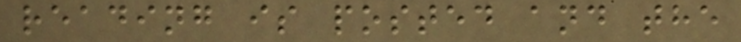reading is posted and the
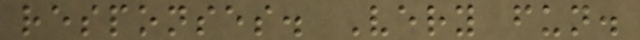responses. Very fun.
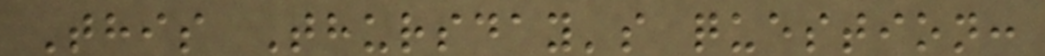This Thursday's question:
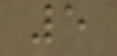5
